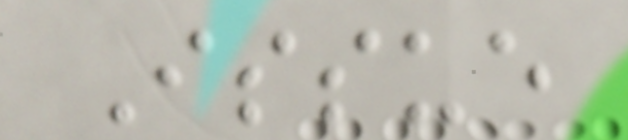Issue
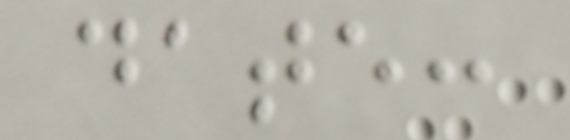date:
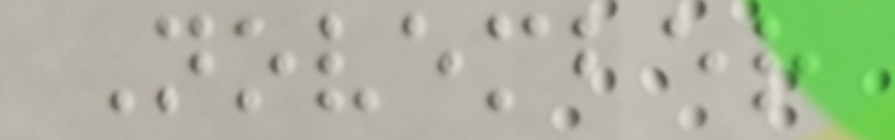November
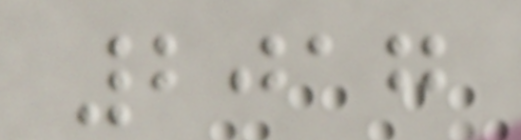2017
